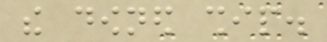the downed ship.
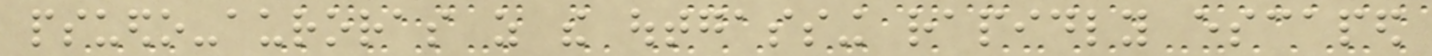psuedo-auroras as the outgassing rapidly escaped
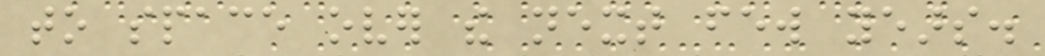to space over the next few years.
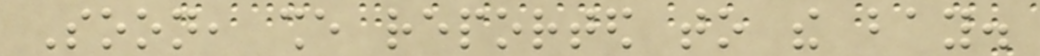Soon, she reported to the bay.
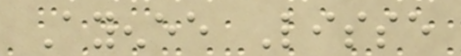Ayenee Lisse
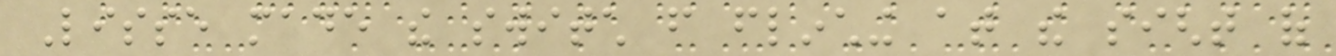Lisse made the switch from flinching at the sight of
